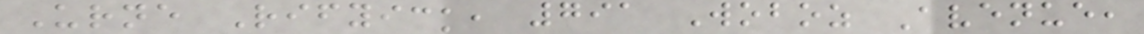Urne Rifyick, 791 Woboz Avenue,
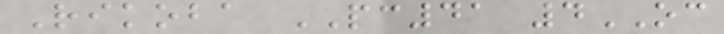Rikoba PC41 4OC
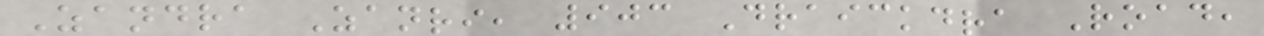Zandra Zanri, 903 Draickdra Road,
